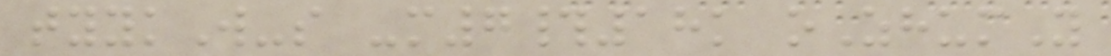tyykW-s -m7#18k oZhumY
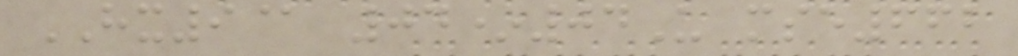HX9@ 04*04U mse662
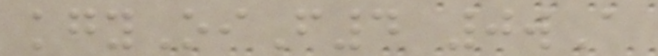kgyOiF4 0wA
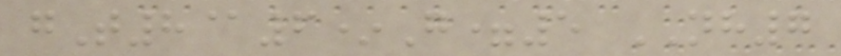gT8@6*G=5 NH7
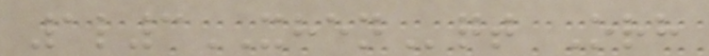1l3XHENqt Orh
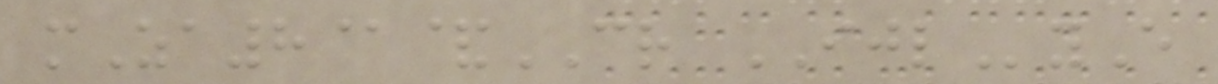mZa8@&CR IJLyE
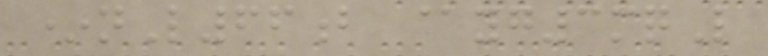*nL66b @yg3mqL
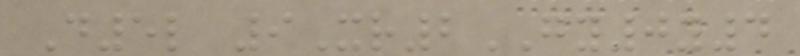D5l 9Xr2GY0y4
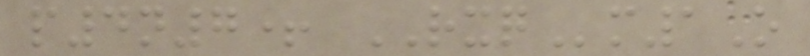p4n7+ RXQm1O
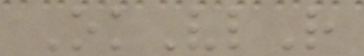OkVlR
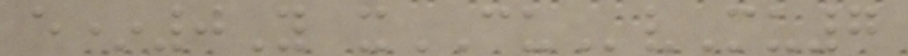e*0Y xCUvMu7
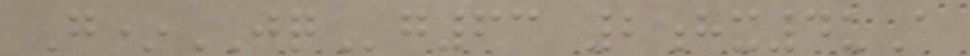G*JQg63 2hx4uA
